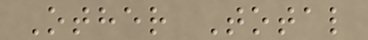Other Total
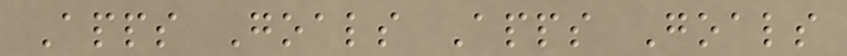Apps Goals Apps Goals
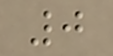0
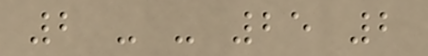2 - - 25 2
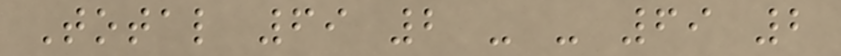Total 69 2 - - 69 2
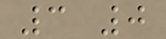3 0
